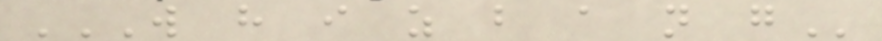W H I Z B A N G
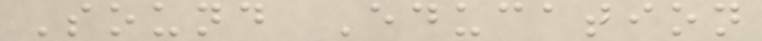Sound Education
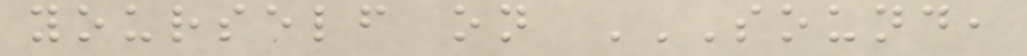yourself on SOUND,
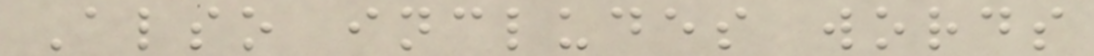Also includes words
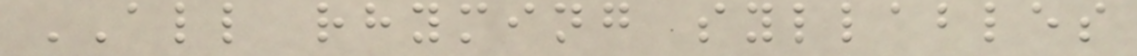ALL rhyming syllables
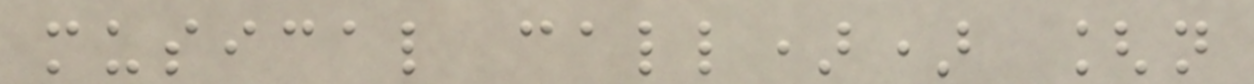musical call)) [n
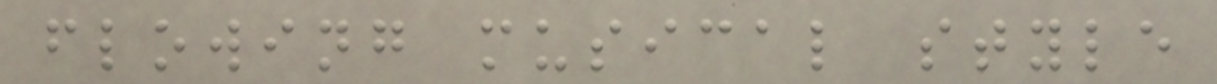flowing musical style
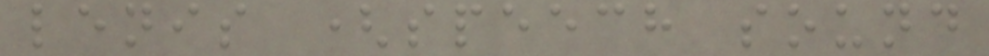lenis (speech sound
